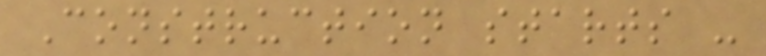Construction starts -
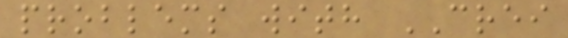problems with CREI
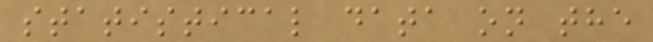statistical data on the
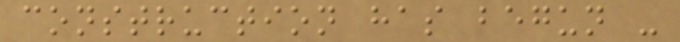construction has begun -
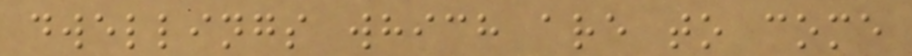dwellings which are to come
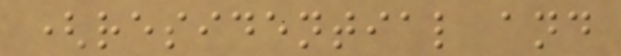(residential and
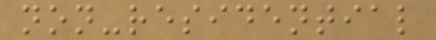non-residential
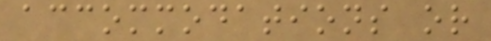accommodations or
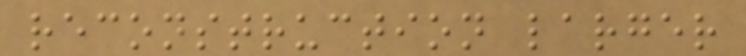reconstruction larger
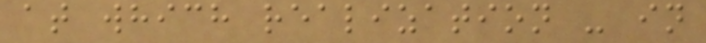at which realization - in
